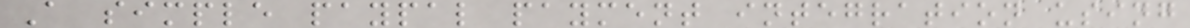A simple paypal payment integration using
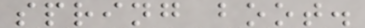spring boot.
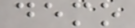demo
